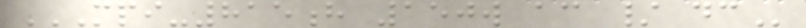MPI-815H 150W AC / DC
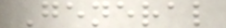General
